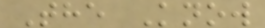The Know
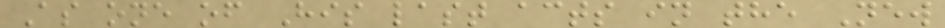As one of His last acts in the New
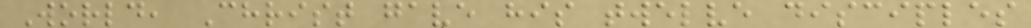World, Christ gave his twelve disciples
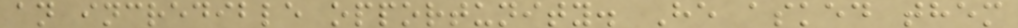an incredible opportunity. He asked them
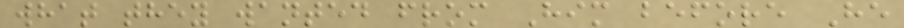what they wanted from Him before He
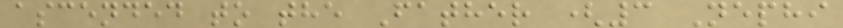ascended to the Father (3 Nephi
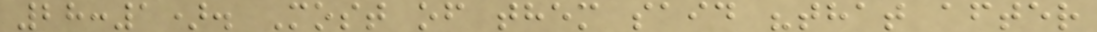28:1). Most of them said "that after
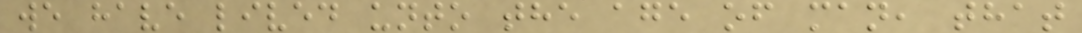we have lived unto the age of man, that
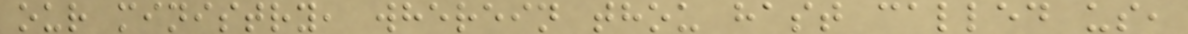our ministry, wherein thou hast called us,
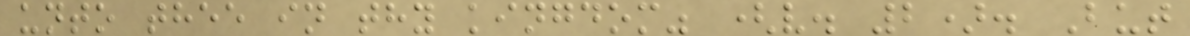unto thee in thy kingdom" (v. 2). But
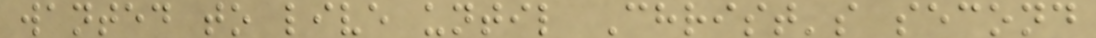wanted to live until Christ's second
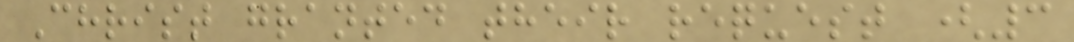Christ granted their request (3
